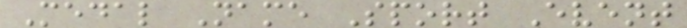Medal Name Sport Event
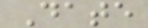Date
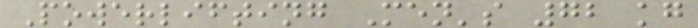Powerlifting Men's 72 kg
